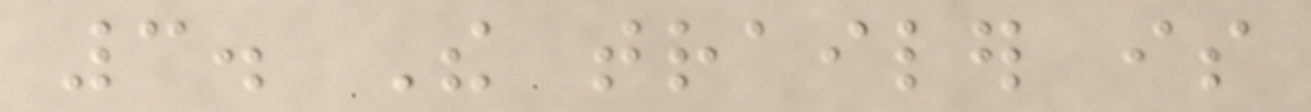3. The trailer is
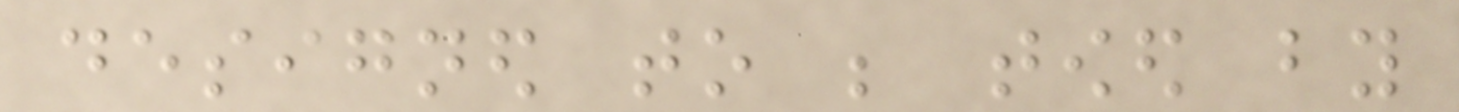designed to be towed by
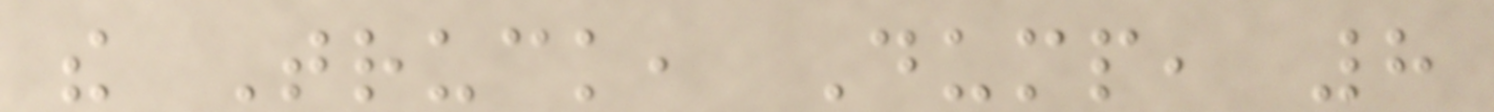the Truck, Dump, 8
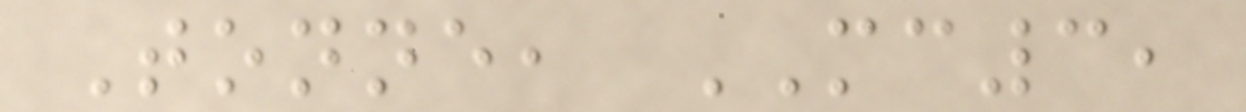Tonne, MC3,
